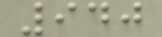940
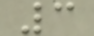3
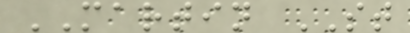MARTIN ST
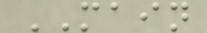MAIN
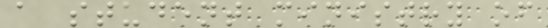a student ministry of
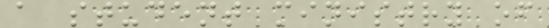a student ministry of
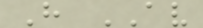H AV
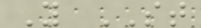Y ST
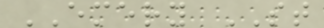EMERY ST
